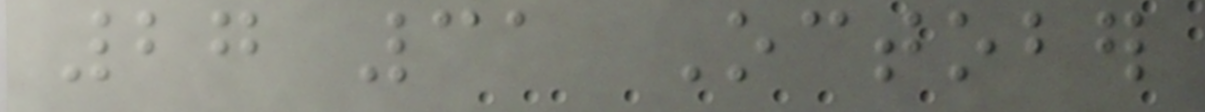27 31 October
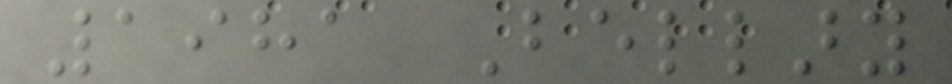1981 Bellary
